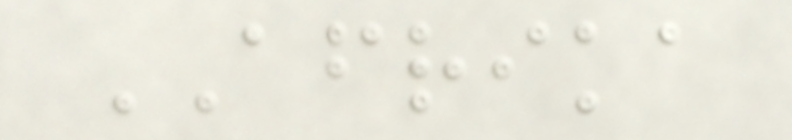AFRIKA
